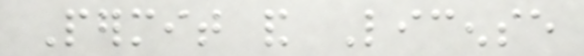Permit and License
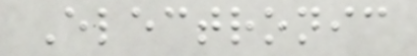Electronic
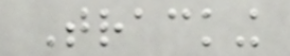Tracking
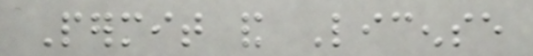Permit and License
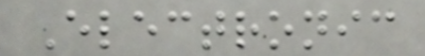Electronic
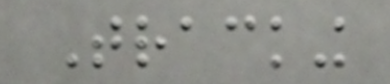Tracking
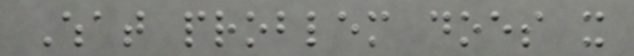What problem does it
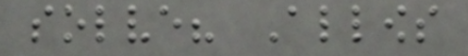solve? Allows
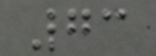73
